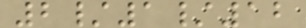2/1/12
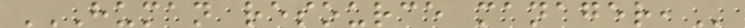HUMAN RESOURCE MANAGER,
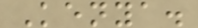Kenya.
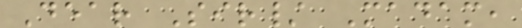Dear Sir/ Madam,
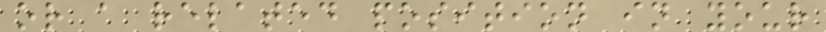or a related position in your
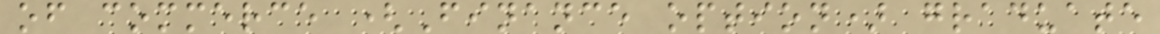of commerce (Finance option) graduate
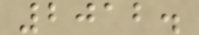2012.
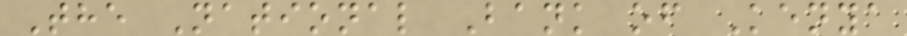The National Bank of Kenya
